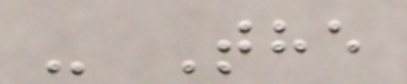- The
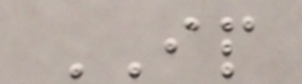IP
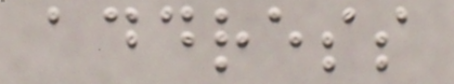address
